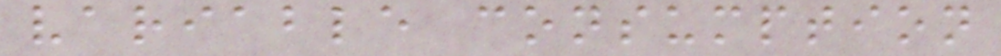variable consumption
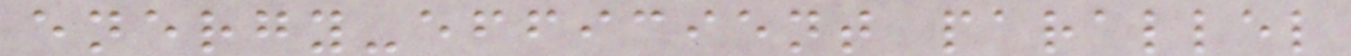energy-efficient parallel
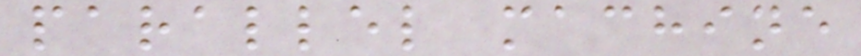parallel machine
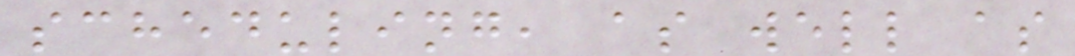scheduling, as well as
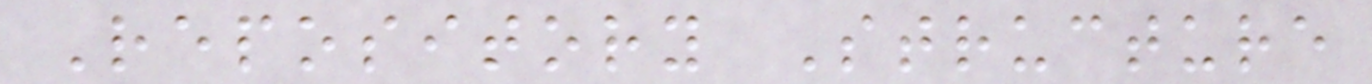Repository Structure
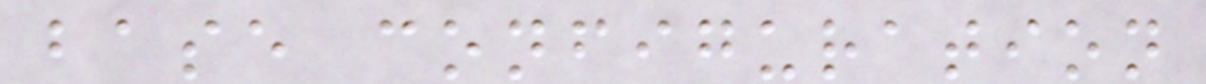base configuration
